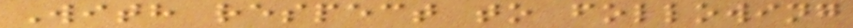With respect to following
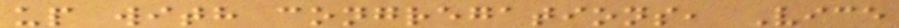up with congregations, Vice
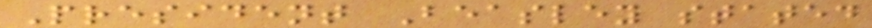President Beasley stated
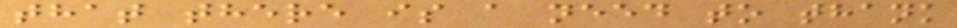that there is a need to thank
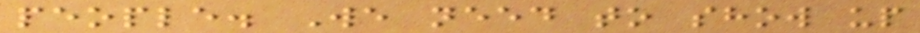people. We need to show up
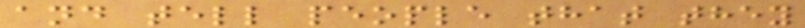and tell people that they
